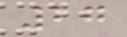27
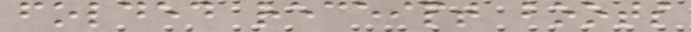folded receipt boots
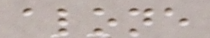alone
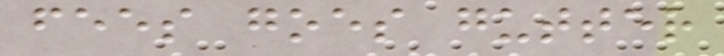fees goes gutter
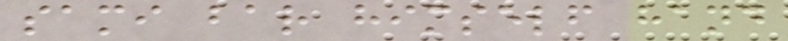sami bar himself hand
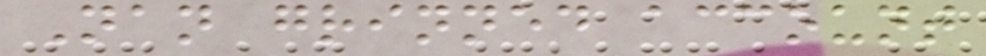Nan grinned account
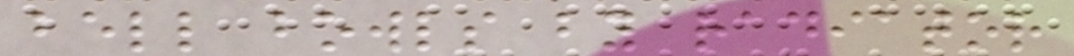bell bowls by radiator
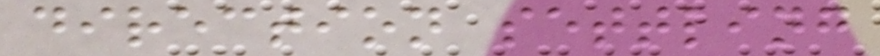direction settling
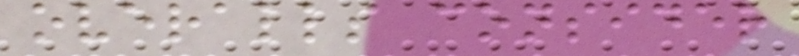overalls consider
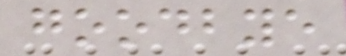goodbye
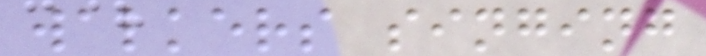walkers singing
